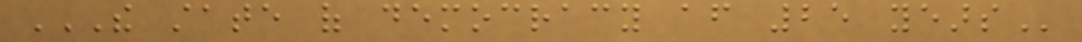THE STATE OF DEMOCRACY AFTER 25 YEARS
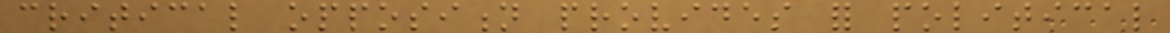critical opposition provides for political
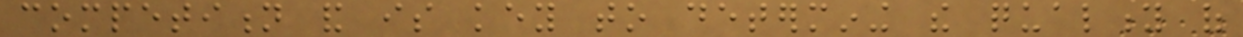competition and is key to determining the quality of
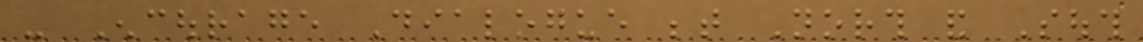- Encourage Dialogue between North and South
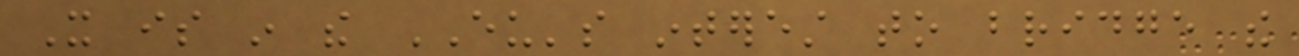It is in the EU's interest to bridge the
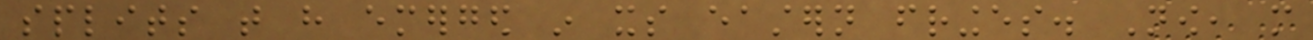splits that have emerged in its eastern fringes. Now, more
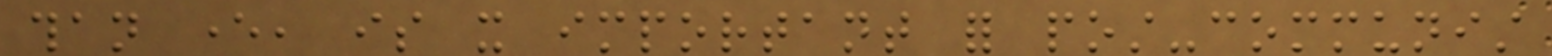than ever, is it important for post-communist
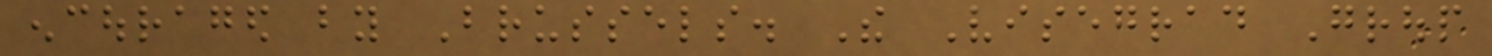encouraged by Brussels. The Visegrad Group
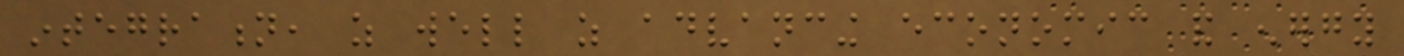integration, as well as advancing economic and energy
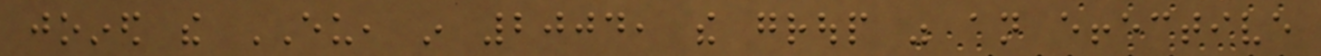joined the EU, in 2004, the group was an effective
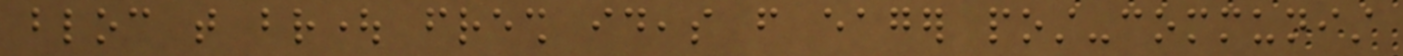bloc that brought fresh ideas from eager post-communist
